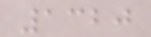1320
